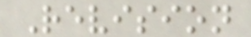Revision
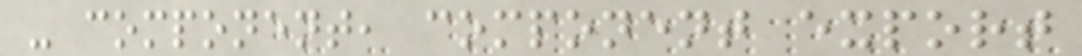- component, component export
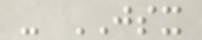- JSX
